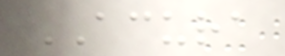ACURA
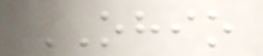OHIO
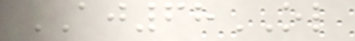AJ68OL
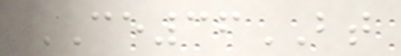CE36BT
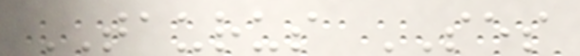TAURUS SES
